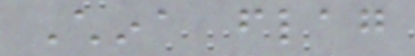China flag
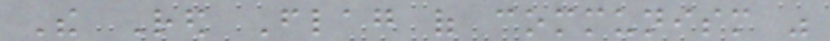The Red Flag of communism was
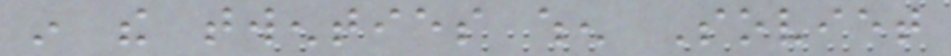in the twenties when Soviet
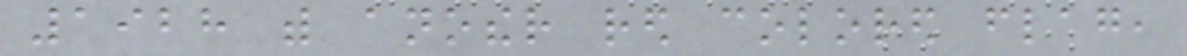1928 with another red colored flag,
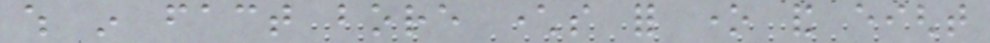which in fact bore characters for one and eight
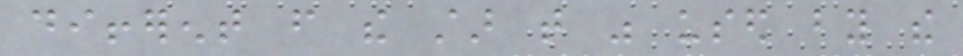different from the star that was used by the
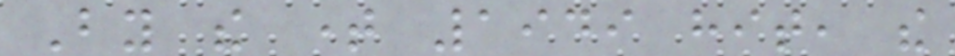By the time 1949 hit, the
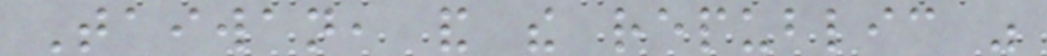Taiwan, and the republic was
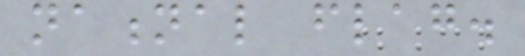national flag.
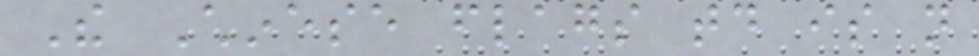The Chinese flags today is not
